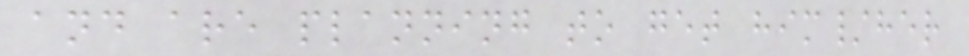and are planning to get him/her
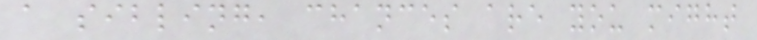a sibling, chances are you might
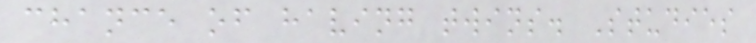chance of having twins. Studies
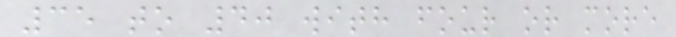35 to 40 with four or more
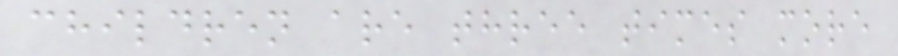children are three times more
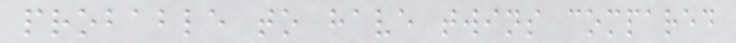probable to have twins compared
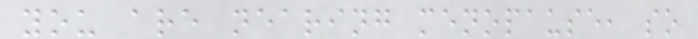you are nearing menopause, so
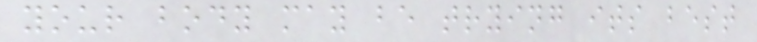your body may be trying its best
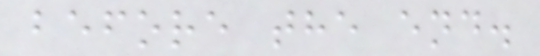before the end.
